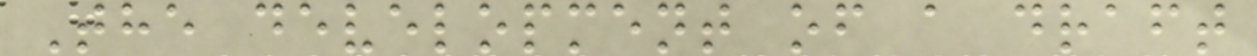The development of a draft
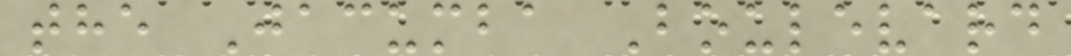the Jacumba Boulevard
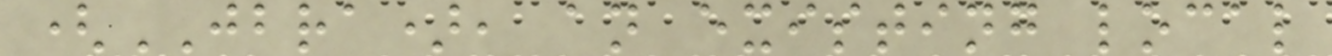(JBRA), an existing local
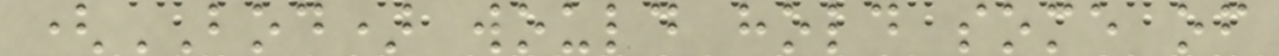(BOD) would hold some of
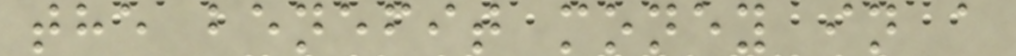the benefit money in a
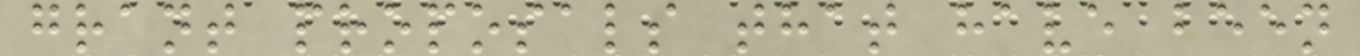grant proposals that have been
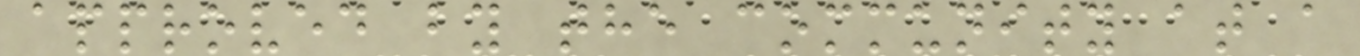approved by the community at a
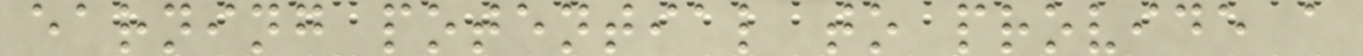earning potential to provide a
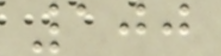100
